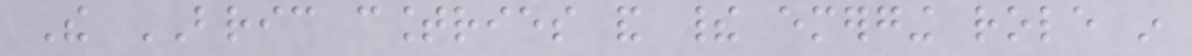The BRIC countries and their emerging role in
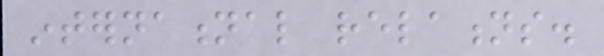international relations.
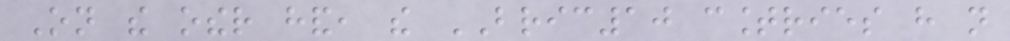On the other hand, the BRIC10 countries have not
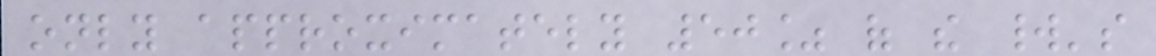only approximately 50% of the world's
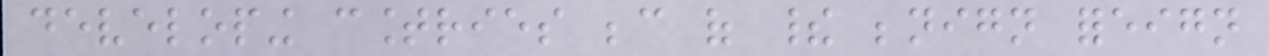developing countries because of their benign foreign
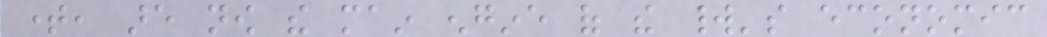time, are now the main engine of the world's economic
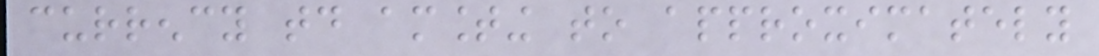currency today amounting to approximately
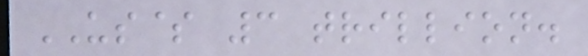US$ 3 trillion.
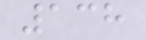138
